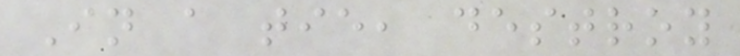In a tie, destroy
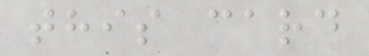this card
